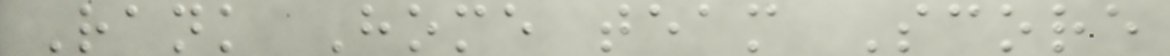Rank Home team Score
